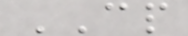CP
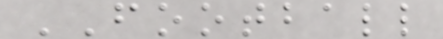FOOTBALL
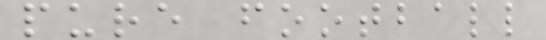pure football
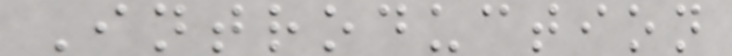Introduction
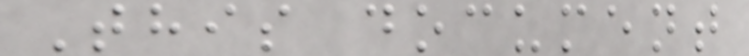This document
